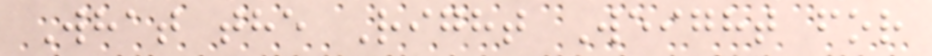What the Right Weight for
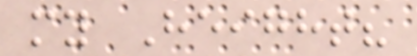my Height?
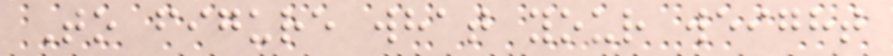To figure what your weight
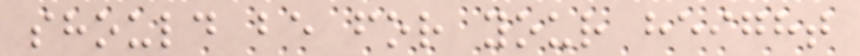should be for your height
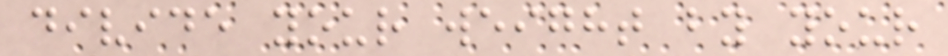divide your weight by your
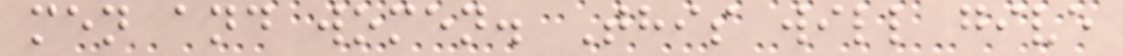men and women. This will give
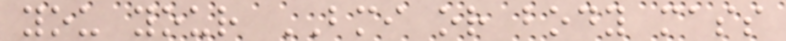you your BMI or body mass
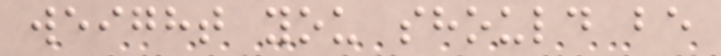weight you should be
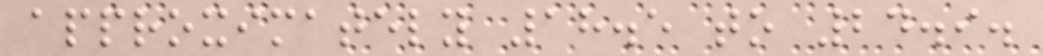approximately 18.5 to 24.9.
